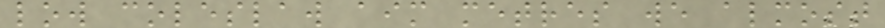low coleslaw aim metres we almost
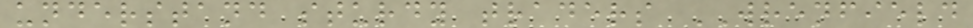understand sturdy traders WRENFIELD
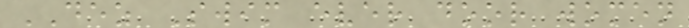DEZ Swim ever door women
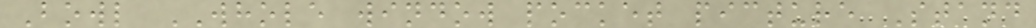Bowl WHOLE window pocket picture Stand
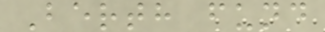Berth fund
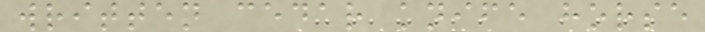written cedar knife horse
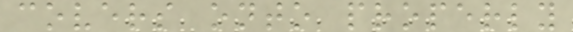covers onto properly
